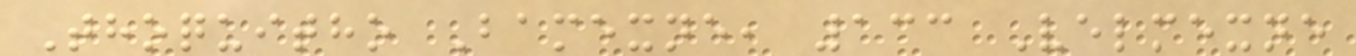Thoquitho Bamexne, 133 Velmexne
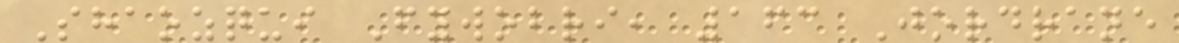Shaozqui Fywobri, 163 Jordrane
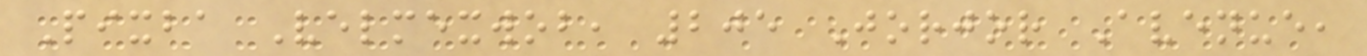Pixba Velmexwob, 205 Jorjor Avenue,
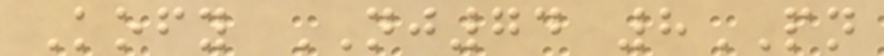Kofy NJ74 8PN
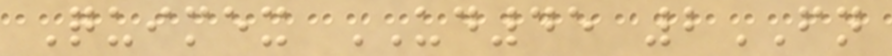Quimex UD45 2FN
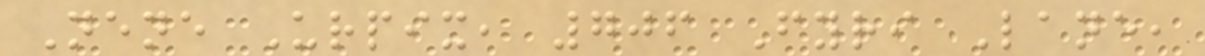Nene Urpix, 706 Fyri Lane,
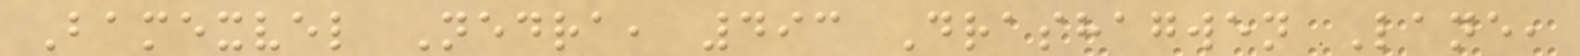Bamexvel Nedra, 493 Drashagwen Lane,
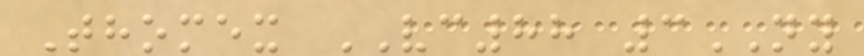Thomex VC88 3NY
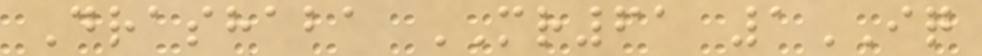Drashaba MR61 1IQ
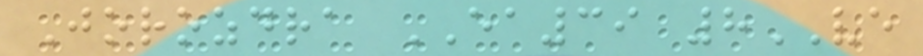Jorozdra EA39 8VE
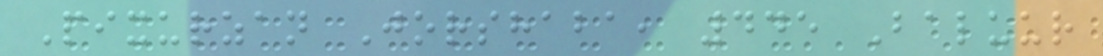Pixurzan Jorshaba, 445 Baluur
